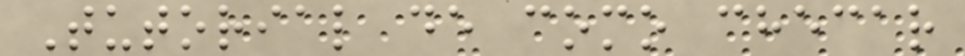Tutorial de como checar
